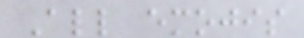All emojis
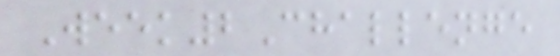Week2Challenge
